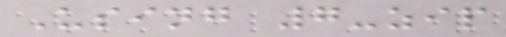Using 7-zip
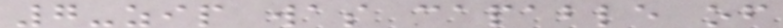7-zip was capable of
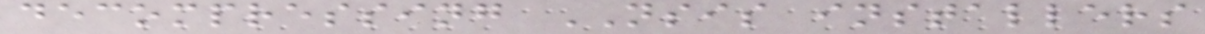decompressing NSIS installers
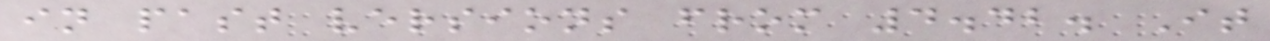in past versions from 4.42. It
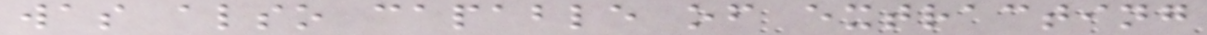was also capable of extracting
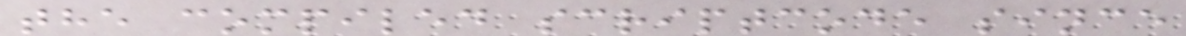the compiled scriptcode since
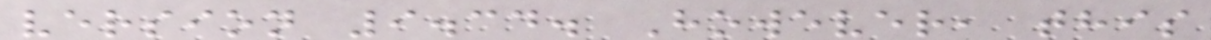version 9.34. However, this
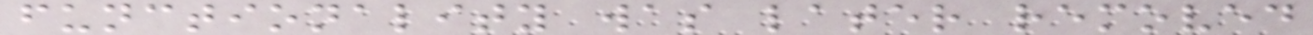functionality was later removed
